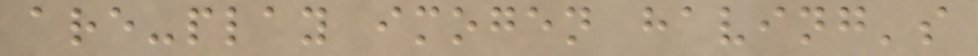are-play imogen having's
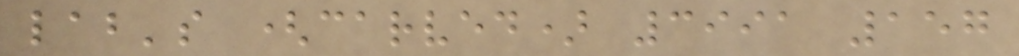lab's (carved) 3991 157
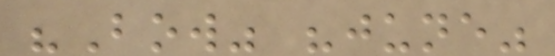"Bow" "june"
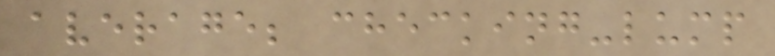average; checking-lump
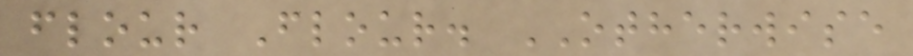flour Flour. OTHERWISE
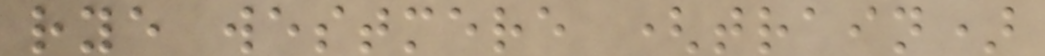rye westmere (train)
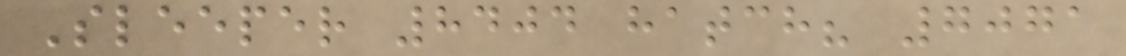Sleeper 8404 hatch? 7071
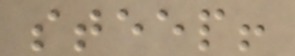steep!
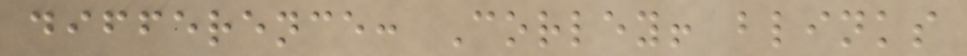difference: Corley! blinks
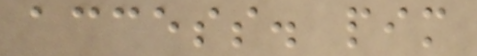access. pim
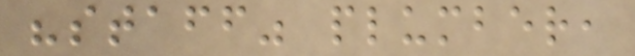"staff" plumber,
